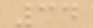34
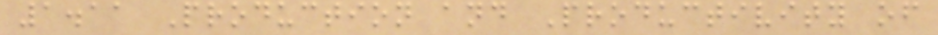1.11 Production and Productivity of
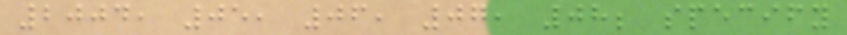2004, 05, 06, 07, 08; specify
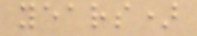years)
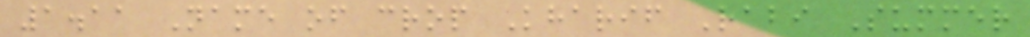1.11 Name of crop Kharif Rabi Summer
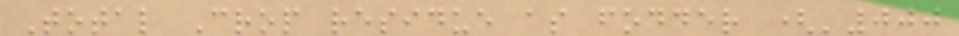Total Crop residue as fodder ('000
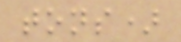tons)
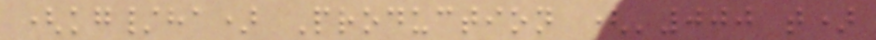(kg/ha) Production ('000 t)
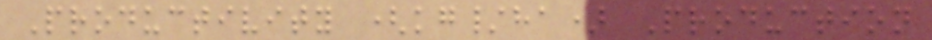Productivity (kg/ha) Production
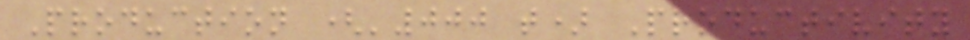Production ('000 t) Productivity
